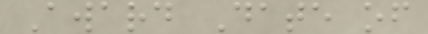Award Date of
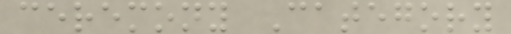ceremony Category
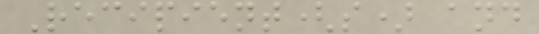Recipient(s) and
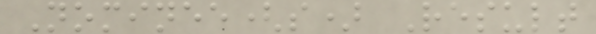Nominee(s) Result
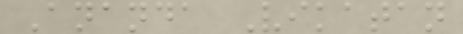Ananda Vikatan
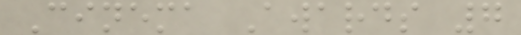Cinema Awards 7
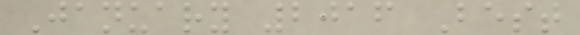January 2016 Best
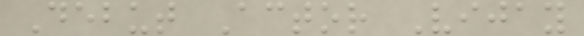Debut Actor Vijay
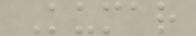Kumar
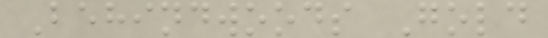Behindwoods Gold
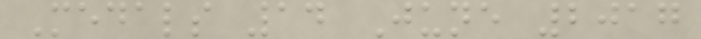Medals 14 June 2017
